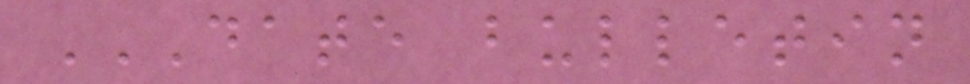DATE BULLETIN
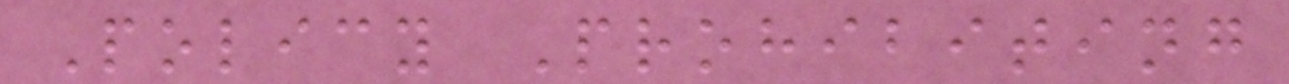Policy Prohibiting
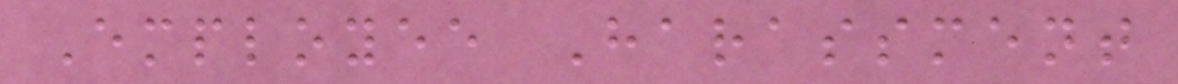Employee Harassment
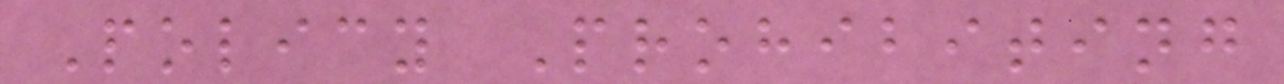Policy Prohibiting
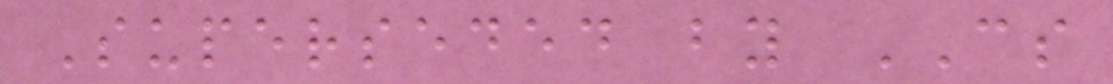Superseded by CS
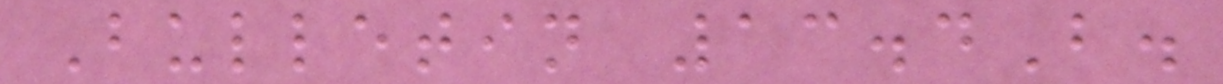Bulletin 13.4B.
